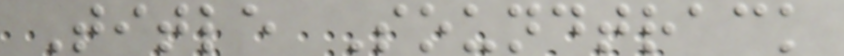Title Soundtrack
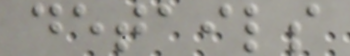details
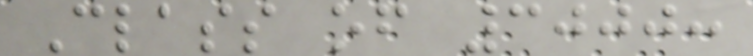Class of 3000:
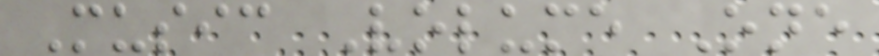Music Volume One
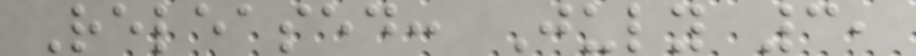Released: July 3,
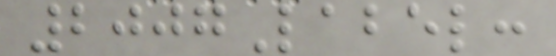2007Label:
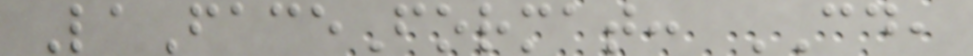LaFaceFormat: CD,
